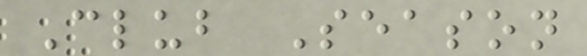Club Season
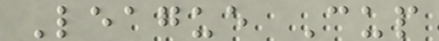League Cup
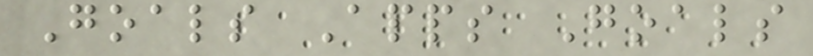Goals Apps Goals
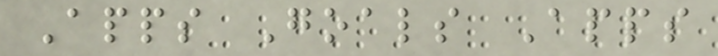Apps Goals Apps
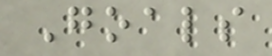Goals
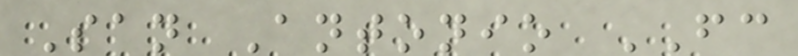San Antonio FC
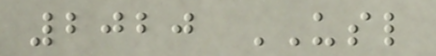2020 USL
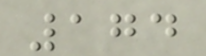174
